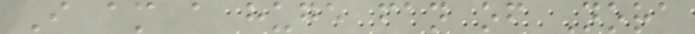I am a huge fan of Nora
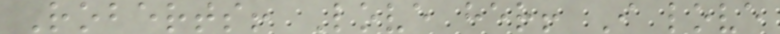Roberts! Love her! I love
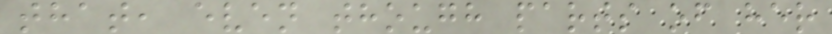that, even though parts of her
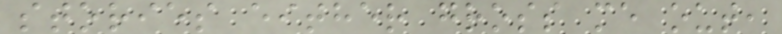stories either gross me out,
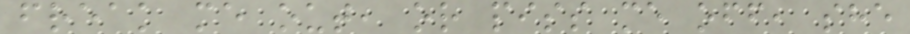freak me out, or piss me off, she
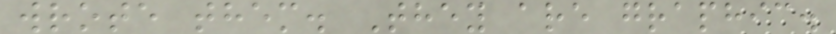wrote them. They are graphic.
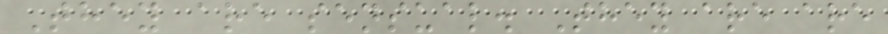They are sensual. They are are
